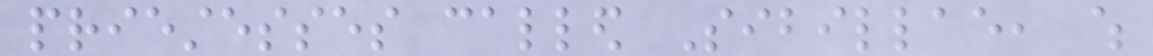priestesses called Sibillae, which
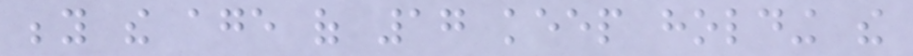beyond the age of 17 keep holding the
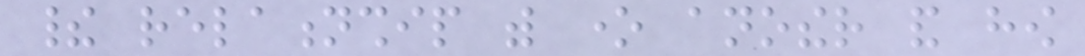their relationship with one another and how
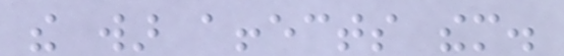the war affects them.
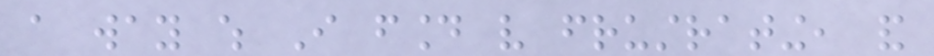a way which I found very frustrating, and
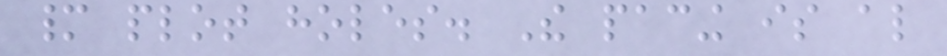many plot holes. The pacing is also
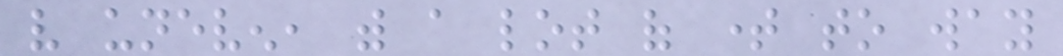very uneven, with a lot of time to way
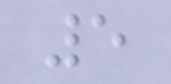5
